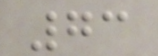73
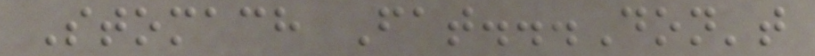Stomach Fat...Don't
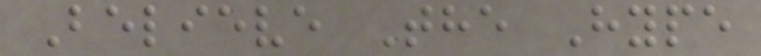Believe The Hype
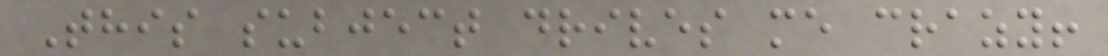This subject drives me crazy!
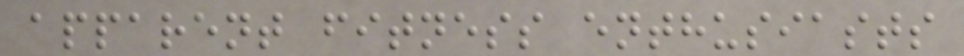apparent fitness enthusiasts
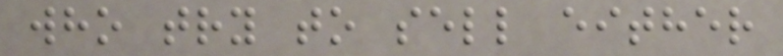who try to sell either
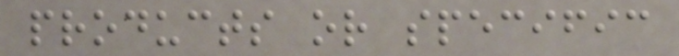products or specific
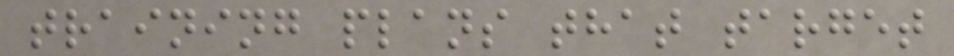training plans that target
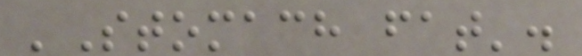'Stomach fat'.
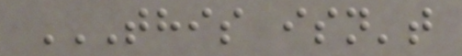THIS ISN'T
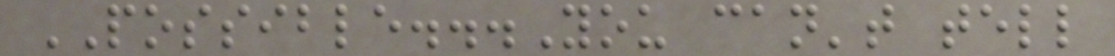POSSIBLE...You can't tell
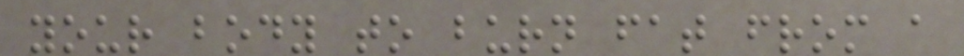your body to burn fat from a
